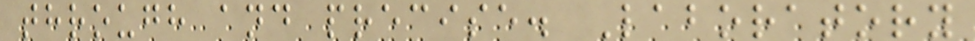through and precise. Laboratory
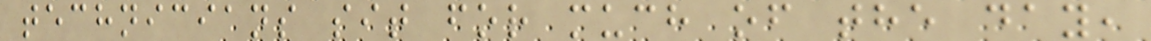technicians sit for much of the day,
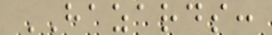HAZARDS:
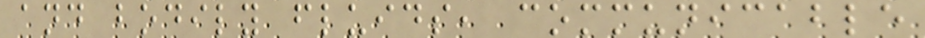and bodily fluids, communicable
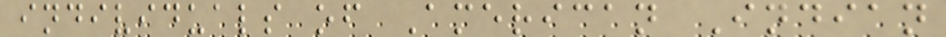individuals of American Indian
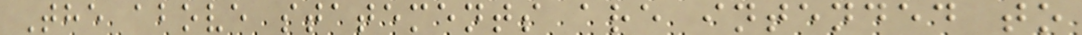The above statements are intended to
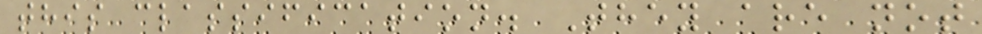this classification. They are not
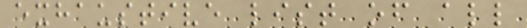exhaustive list of all
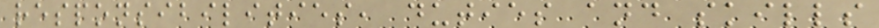responsibilities, duties and skills
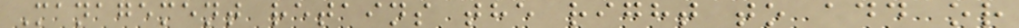Management retains the right to add or
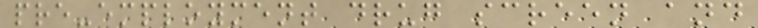pre-employment drug screen and
